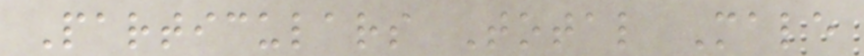Particulars Total Male
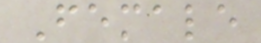Female
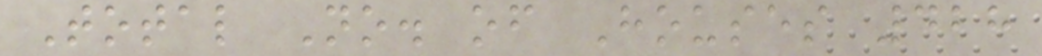Total No. of Houses 428
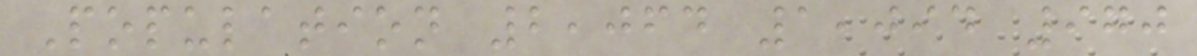Population 2,064 1,094 970
